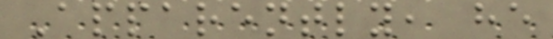Apparently, he
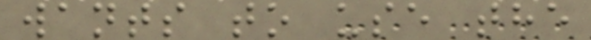wants to use the
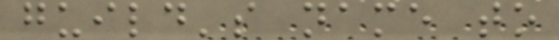guild's name to
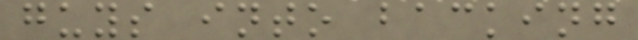guys into backing
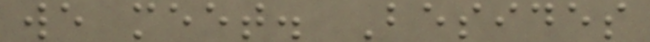we meet. Besides
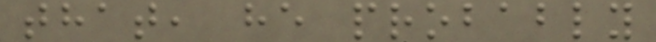that, he probably
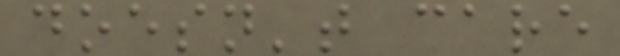doesn't care
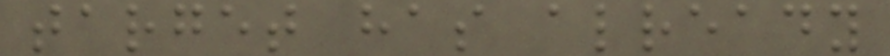target has already
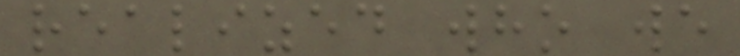realized who we
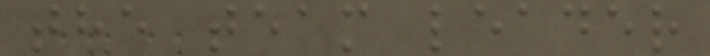the team leader
